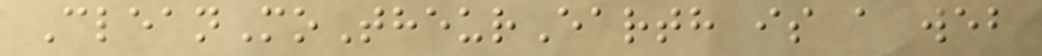CleanMoTheurEarth is a web
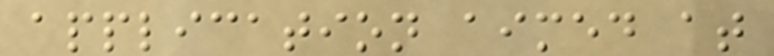application aimed at
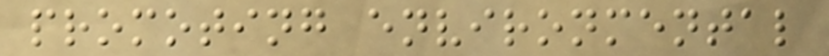promoting environmental
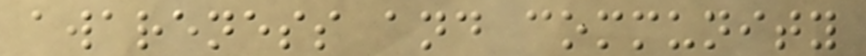awareness and community
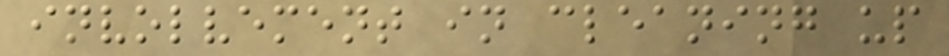involvement in cleaning up
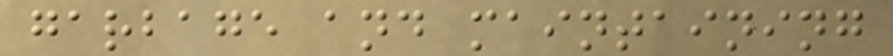garbage and maintaining
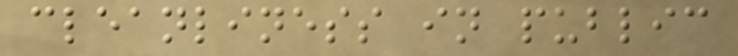cleanliness in public
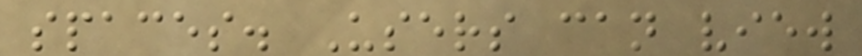spaces. Users can view
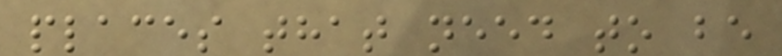places that need to be
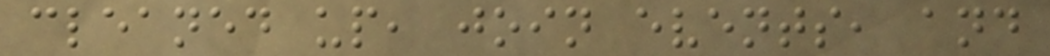cleaned up, join events, and
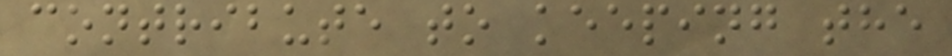contribute to keeping the
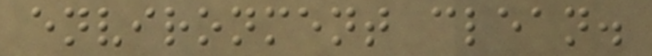environment clean.
